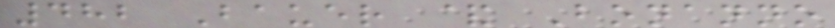482 Bauer & Bonanno
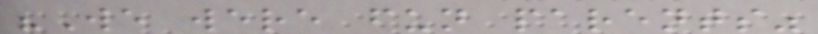"We were fun parents"
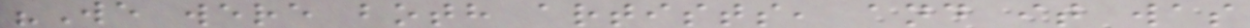"We were both artists, and it was
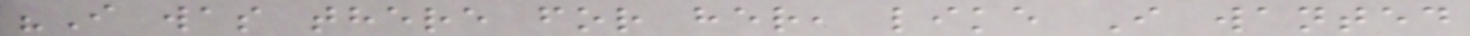"I was there for her, like I wanted
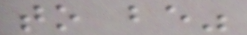to be"
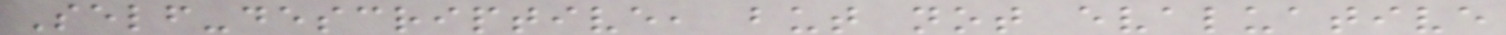Self-descriptive, but not evaluative
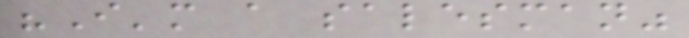"I'm a salesman"
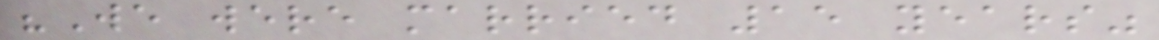"We were married 15 years"
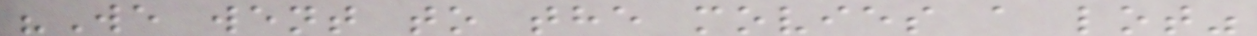"We went to the movies a lot"
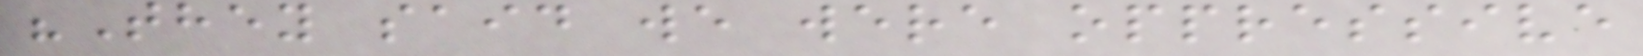"They said we were oppressive
